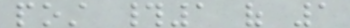post #1 of 1
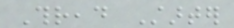Thread Starter
